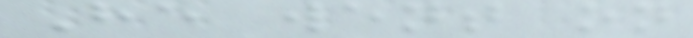He went on
